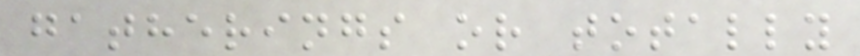gatherings or totally
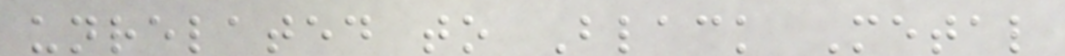unrelated to Black Metal
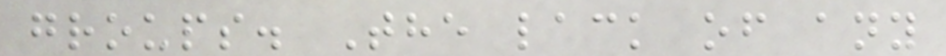groups. The lack of any
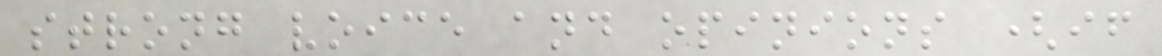strong voice and opinions (if
